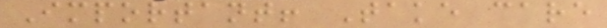Important! Take care
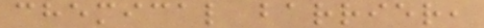chemical barrier,
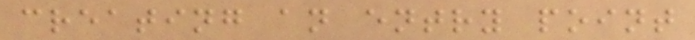creating an entry point
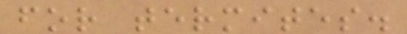for termites.
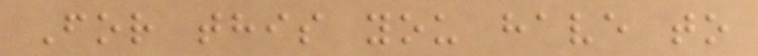For this you have to
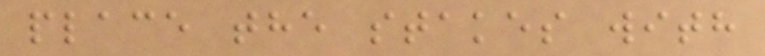place the stakes with
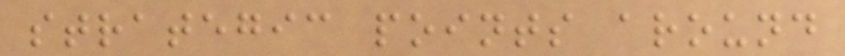strategic points around
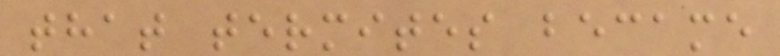that termites became
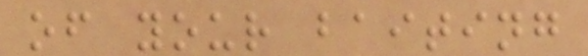of your baiting
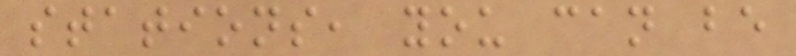stations, you can be
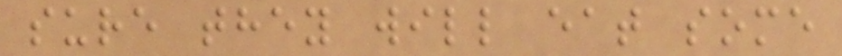sure they will eat some
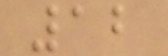12
